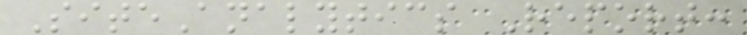SiteAnalytics Report:
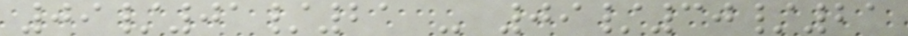09/01/21 - 09/30/21
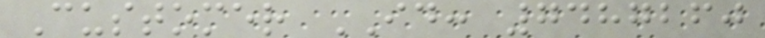Customer ID: 7487260
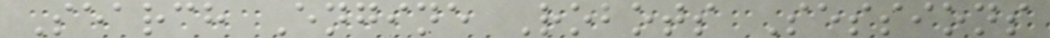Search Engine Robots Sessions
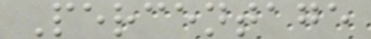Percentage
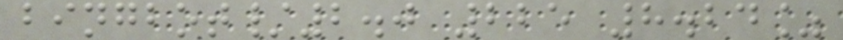bingbot/2.0 225 8.24%
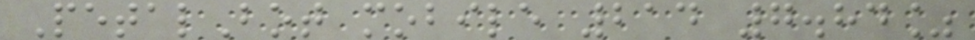PetalBot mobile 214 7.84%
